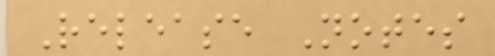Release Notes
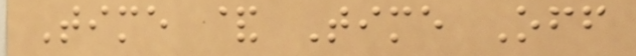Time & Time Off
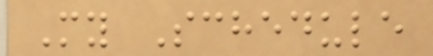My Schedule
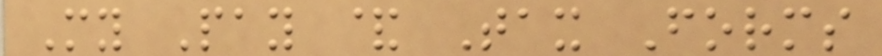My Pay & Tax Forms
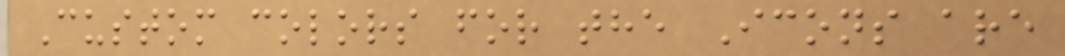Custom colors for the Icons are
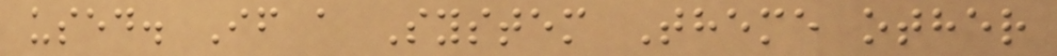used. If a System Theme other
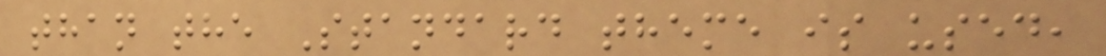than the Standard theme is used,
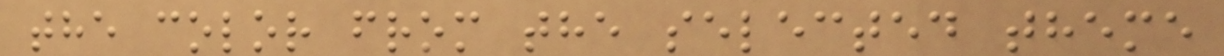the color from the selected theme
